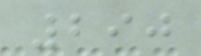290
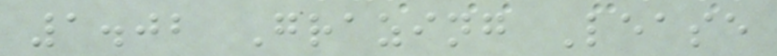1.02 Grazing Lease
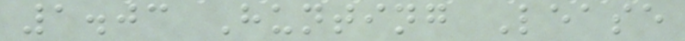1.03 Hunting Lease
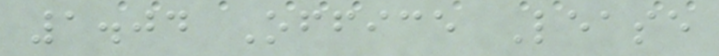1.04 Office Lease
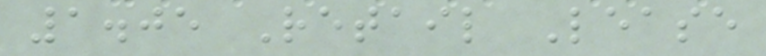1.05 Retail Lease
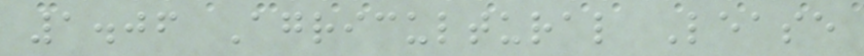1.06 Agricultural Lease
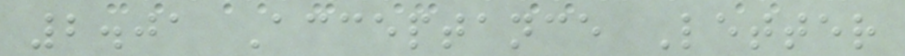2.01 Acceptance Letter
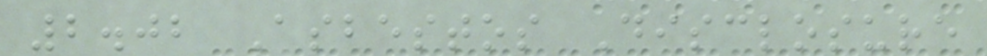2.02 Asbestos Disclosure
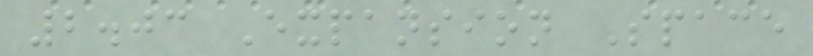2.03 Expansion Space
